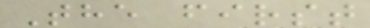The first
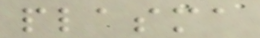plasma
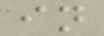in
